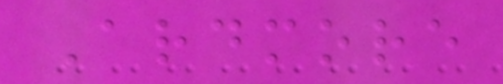Ardmore
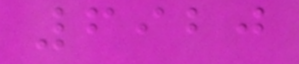6920
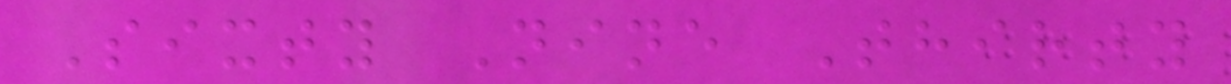Sixty Nine Thirty
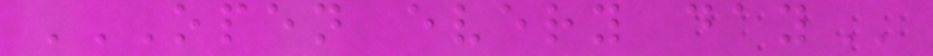OPEN EVERY DAY
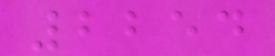2254
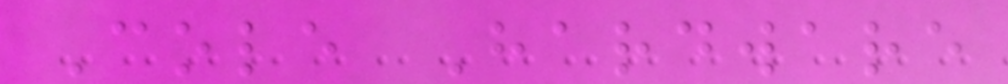Cole Hardware
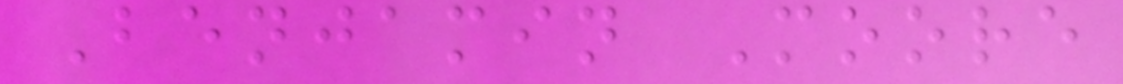Benjamin Moore
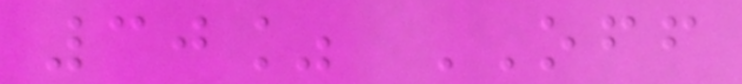30% OFF
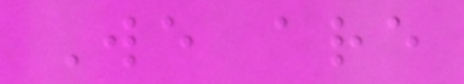We are
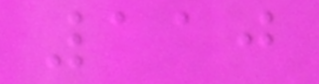110
